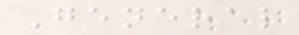General
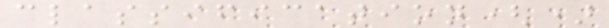classification()
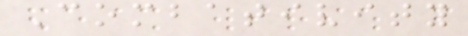Combativity
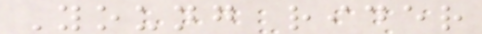Young rider
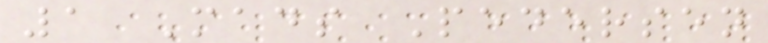1 Mads Pedersen
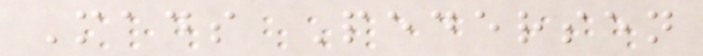Mads Pedersen
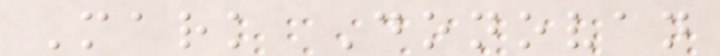Mark Donovan
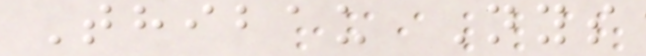Thibau Nys
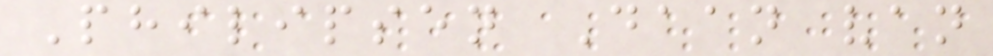Philipsen Daan van
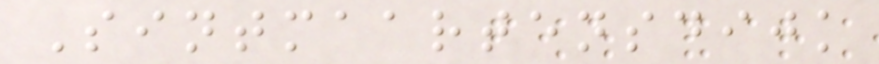Sintmaartensdijk
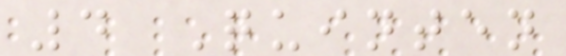4 Quinten
